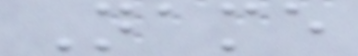Name
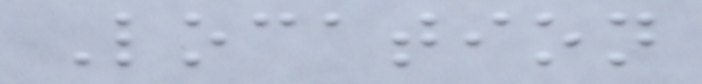Location
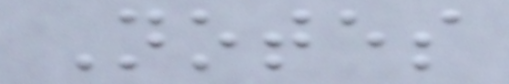Notes
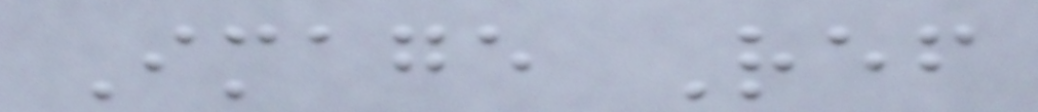Image Ref
